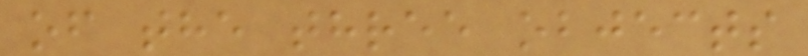of the three objects
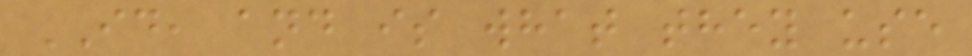ID, and is what they use
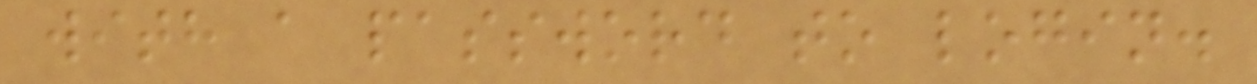with a password to login.
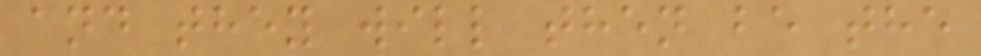and they will then be the
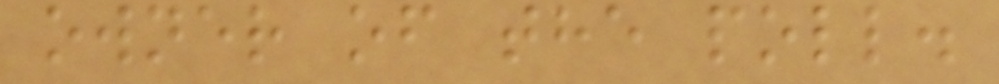owner of the poll.
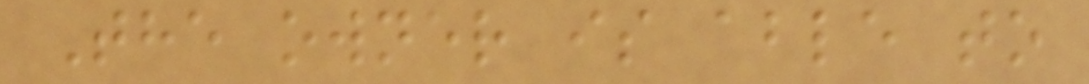The owner is able to
